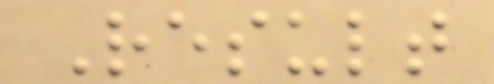Result
